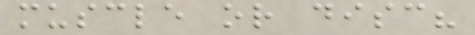muscle or disc?
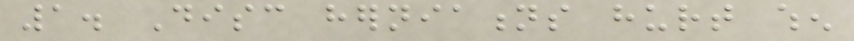1. Disc herniations hurt when
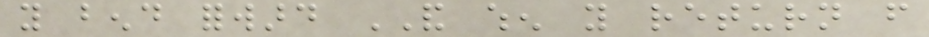you bend forward AND when you return from
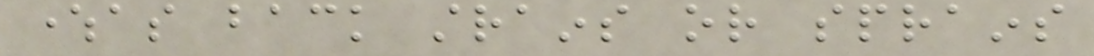whereas back strains or sprains
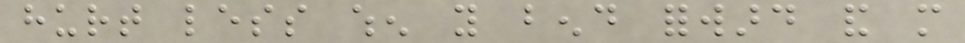hurt less when you bend forward and more
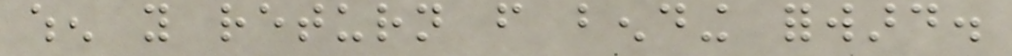when you return from bending forward.
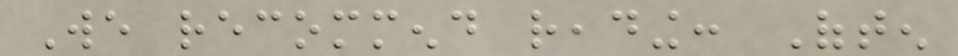We recommend reading: Often
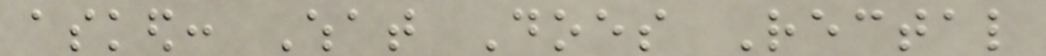asked: What Does Rectal
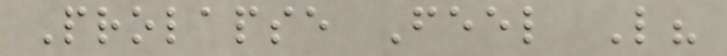Prolapse Feel Like?
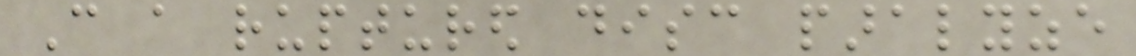Can a ruptured disc paralyze
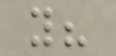you?
